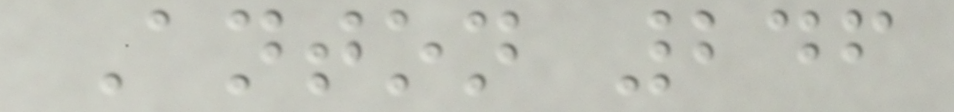Anton 246
